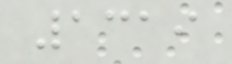1319
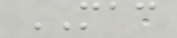MAC
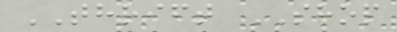THRIFT SHOP
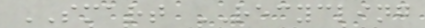SMART RECYCLING
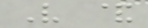V &
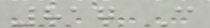817 C
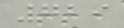729
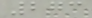273
